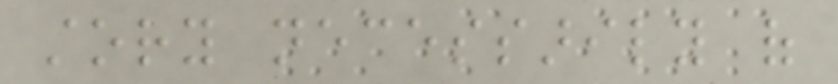story necessarily of
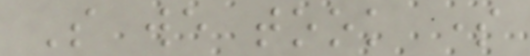So we took some
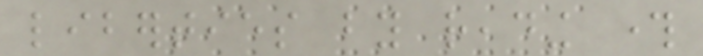liberties by reading through
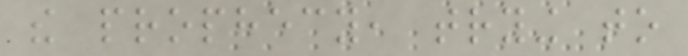the prophecy, trying to
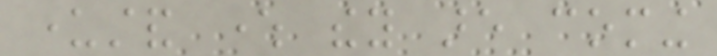understand where they are coming
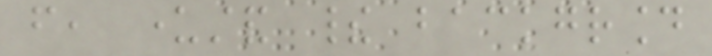from, understand their background
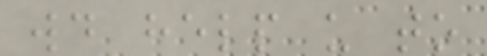would help us to
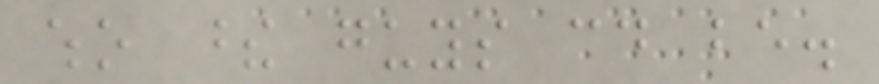who these guys could be.
